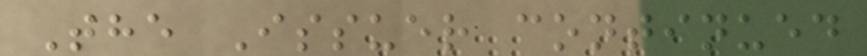The Issuer continued
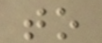to
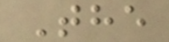The
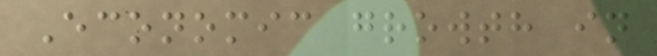Economic growth in
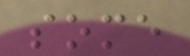some
